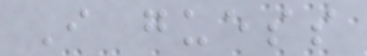I guess
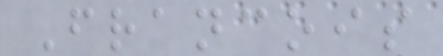Francois
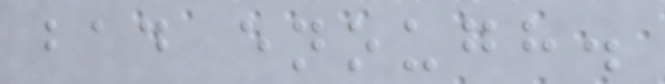bad enough.
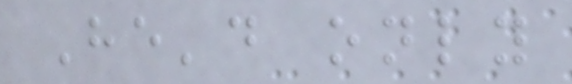He'd only
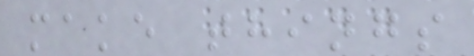make things
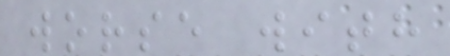worse with
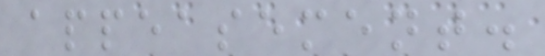appeasement.
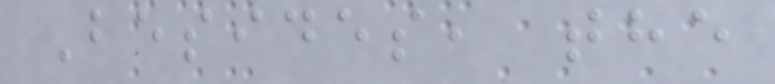Besides, the
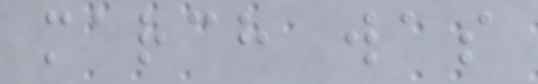march was
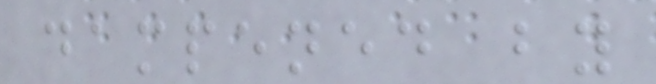dampened by
